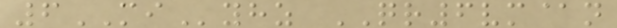6MIyhz QR6vm@n
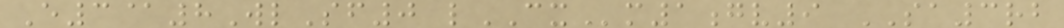E3@8WlSf0 lCXm1gv9 SA3rb
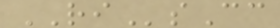RIsCc
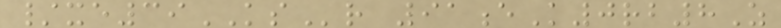/xe39KSr 91eK0rb8Z
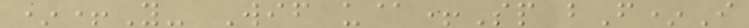*+Y- Wif u@+Sp bF*I
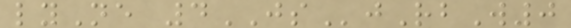lyNe 4JSjRbW0
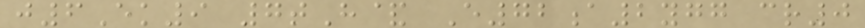j6Ek9 7tH& E72a2ygg cr0
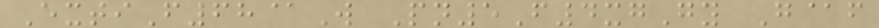ExtiF68@W Pn5F4xgGy G@f
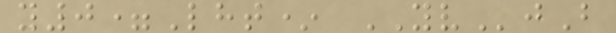y0=Lht* YVjB
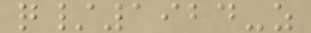q/1924-z
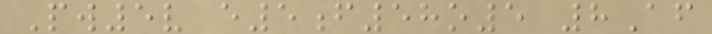Pw5v e5f58o5 8Af
